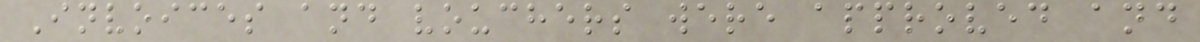Invoices and vouchers were approved and
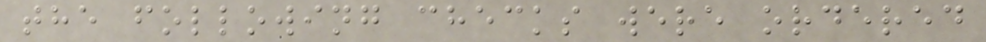the following checks were ordered
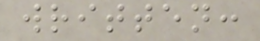written:
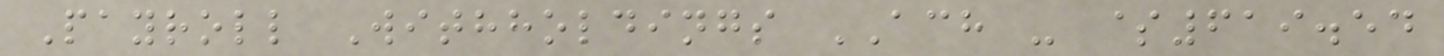Payroll Withholdings ACH - $619.54
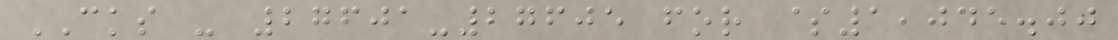CKS - 27601-27605 for $1,045.00
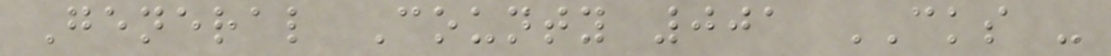General County 001 CKS -
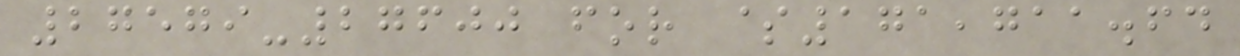27579-27600 for $171,711.64
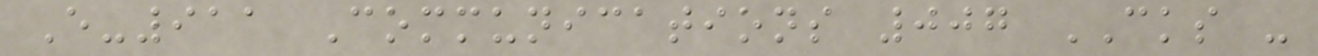E-911 Communications 007 CKS -
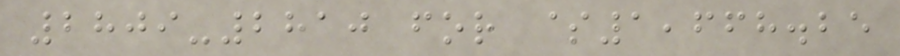2809-2810 for $1,668.25
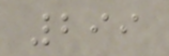299
